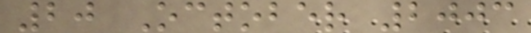20 October 2003
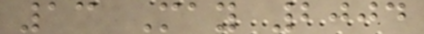13 May 2004
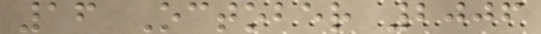16 October 2006
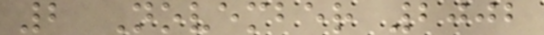2 November 2002
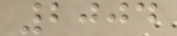2004
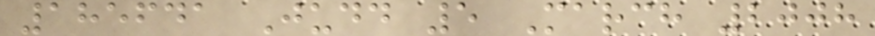185641 Judd 5 March 2008
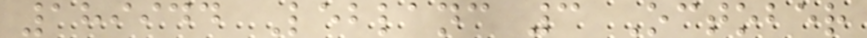189944 Leblanc 3 October
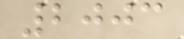2003
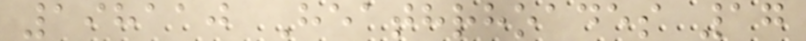198110 Heathrhoades 17
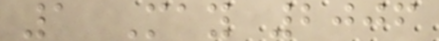1 May 2006
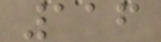116
